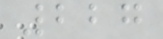227
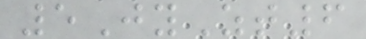5JyZt6
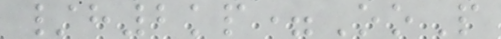/h2kp=OoP
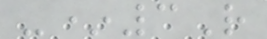-*3R
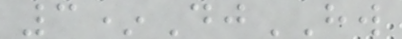3*DjHW
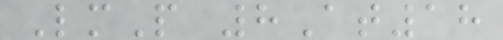LmP 8At18
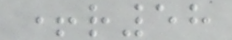+r58
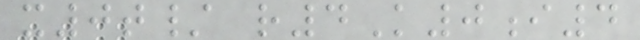x0t/ r4K0i4
